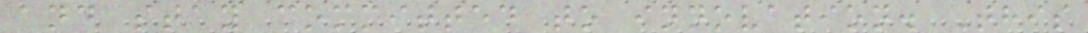and stay committed to innovation. This
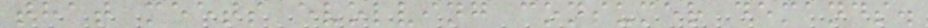that meets evolving consumer demands.
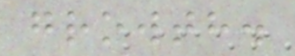growth.
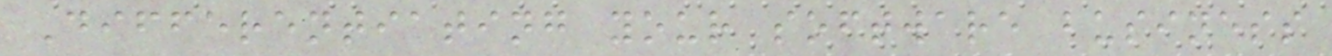Differentiating your software business
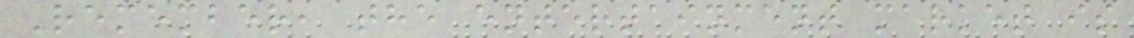Remember, the entertainment market is
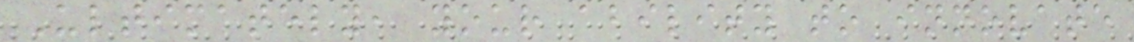Ultimately, your ability to innovate
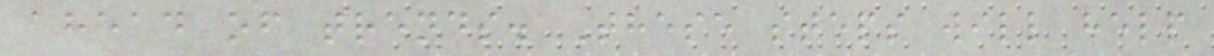ahead of trends. These steps will help
